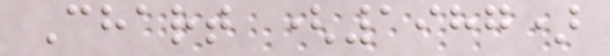Chart (1987)
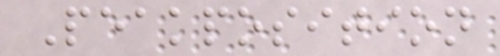Peakposition
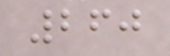260
